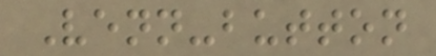Venn-button
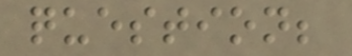question;
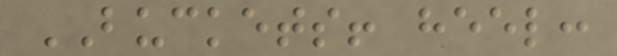BUCKETS! heel:
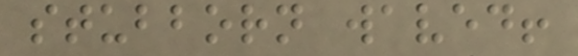stubborn waved!
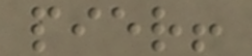pier!
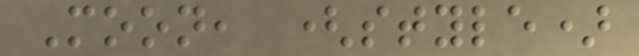Moon, (style)
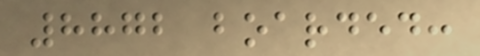8872 boarded:
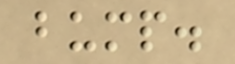bump.
